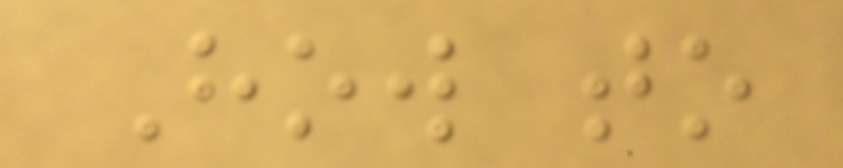How to
